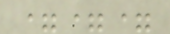===
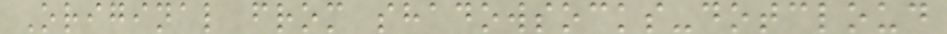Original from shadowsocks-dotcloud
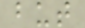but
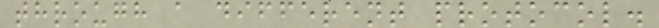through a different protocol.
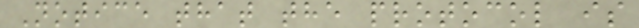Notice that the protocol is
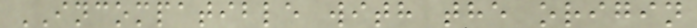INCOMPATIBLE with the origin
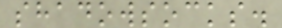shadowsocks.
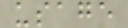usage
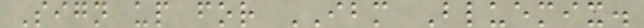Sign up for IBM Bluemix.
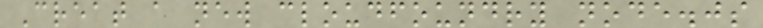Creat a new cloudfoundry node.js
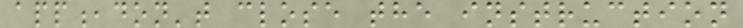app,don't close the instruction
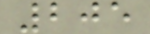205
